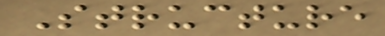Structure
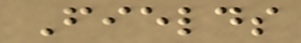Fields
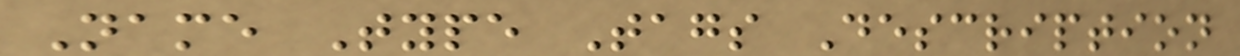Name Type Tags Description
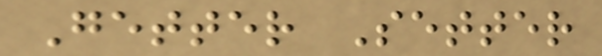Getter Setter
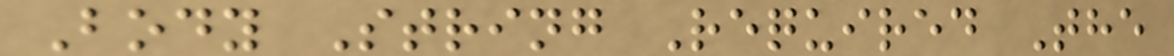Body String Required The
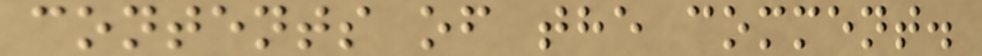contents of the comment.
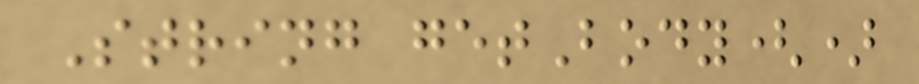String getBody()
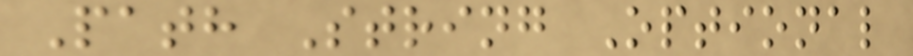Path String Optional
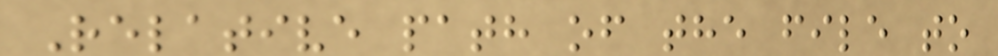Relative path of the file to
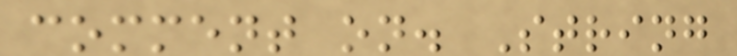comment on. String
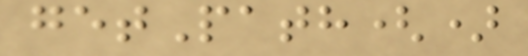getPath()
